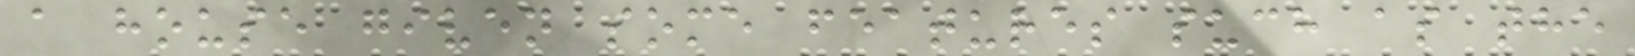a house given some features such as the
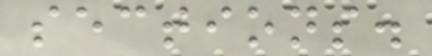sections.
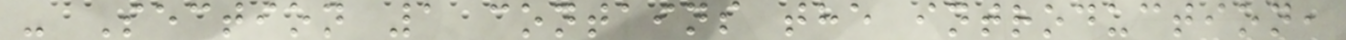- Section 1 contains the introduction,
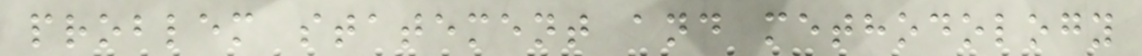problem statement and methodology
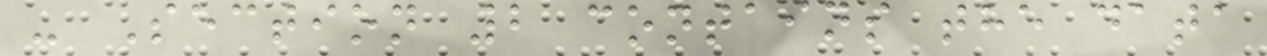- Section 2 contains the data
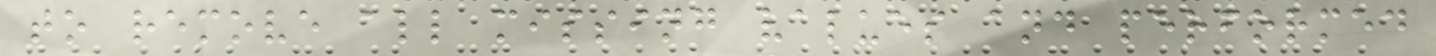to remove all missing values and performed
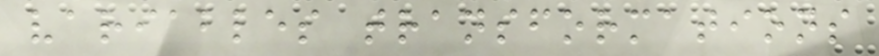variables transformations
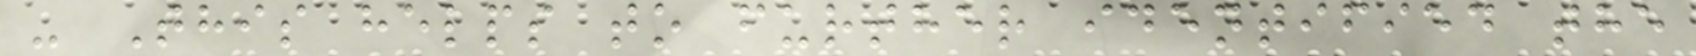- This helps to further identified the
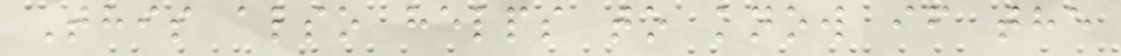This also helps to know if the
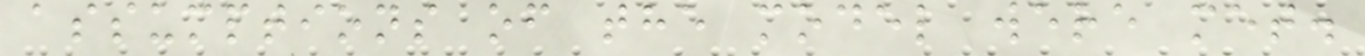assumptions of the model were met.
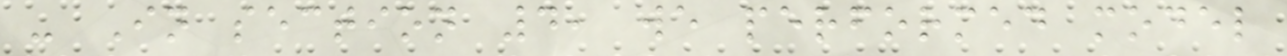- In section 4, we performed model
